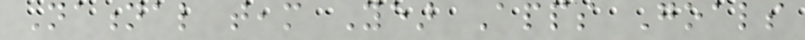National team Year Apps Goals
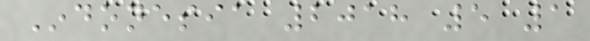Indonesia 2018 5 1
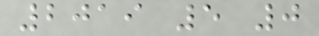2019 5 0
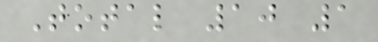Total 10 1
